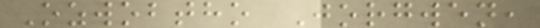Ozwobtho Jorgwen,
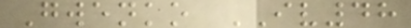Gwenko IV48
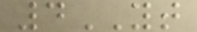4YT
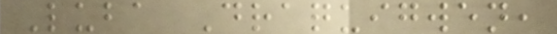Luba Draquigwen,
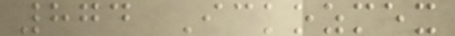874 Ickozmex
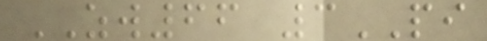ZW66 3PI
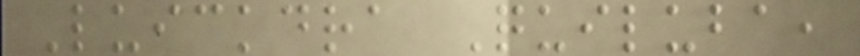Luickdra Quiluba,
